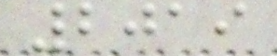2019
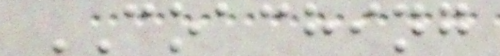COACHING
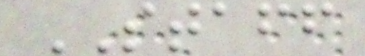STAFF
